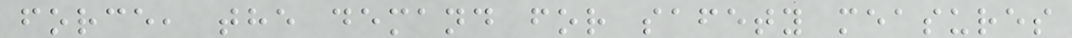force, the demand for safety measures
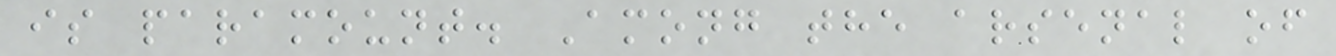is paramount. Among the arsenal of
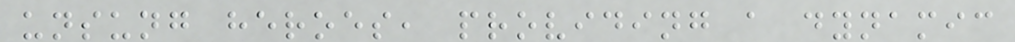unsung heroes, providing a dynamic
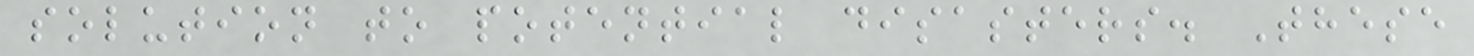solution to potential disasters. These
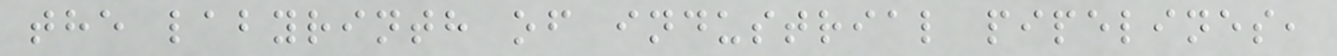the labyrinth of industrial pipelines,
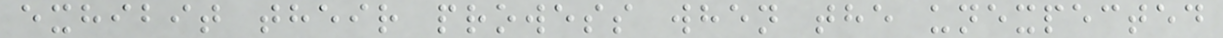exhibit their prowess when the unexpected
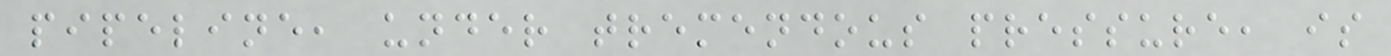pipeline, under tremendous pressure, is
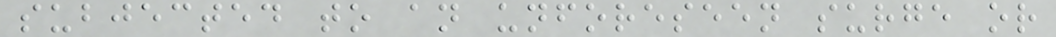subjected to an unforeseen surge or
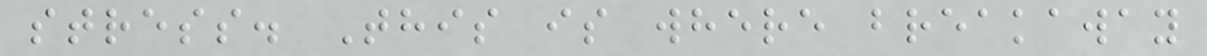stress. This is where breakaway
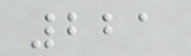221
